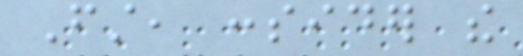First, consider the
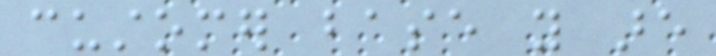customer base you are
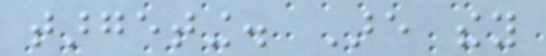targeting. Are they
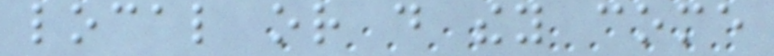local or do they come
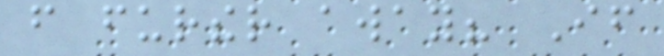from further away? If
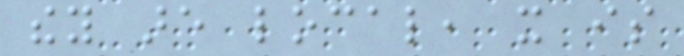they are local, it is
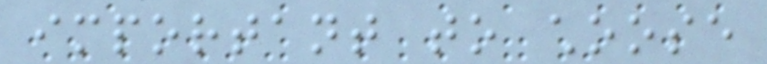important to choose
